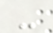-
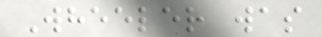Wheeler was
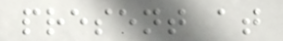present at
